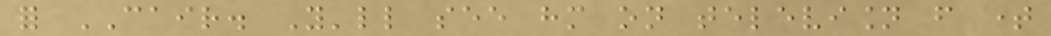for CAIR. You'll see him on television from time
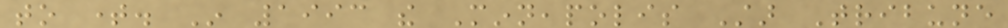to time. In 1993 the Minneapolis Star Tribune
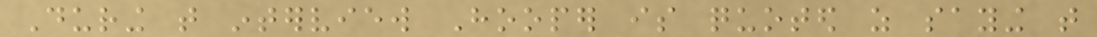During that interview Hooper is quoted as saying that
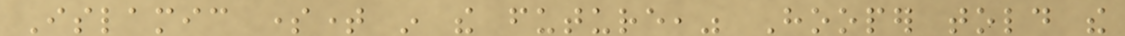Islamic sometime in the future," Hooper told the
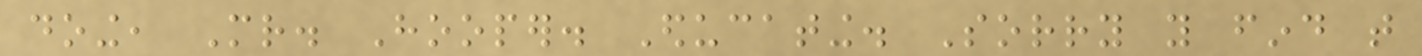doing, Mr. Hooper. Educating. Sorry you find that
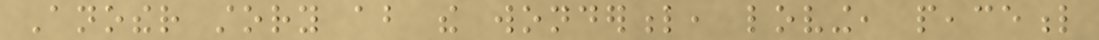Another story about the wonderful, loving, peaceful
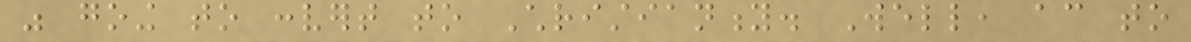was going to convert to Christianity. Well, according to
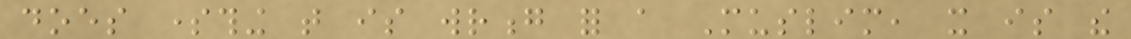does something that is wrong for a Muslim, it is the
